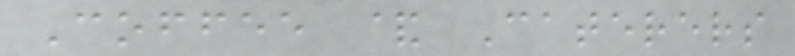Coffee & Caterers
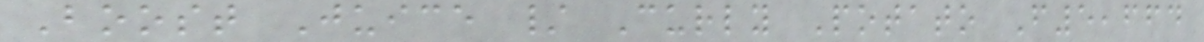Boost Juice / Curly Potato F5,664
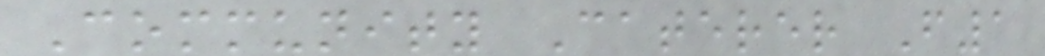Community Caterer F1
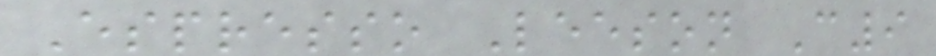Espresso Leeson C9
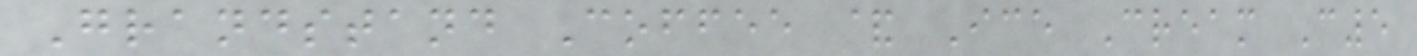Grandstand Coffee & Ice Cream C5
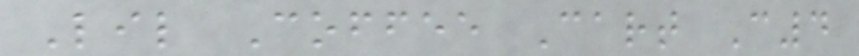Lil Coffee Cart C4
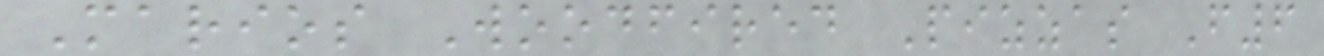Marios Woodfired Pizzas F6
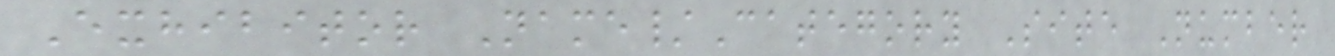Exhibitor Name/Category Site Number
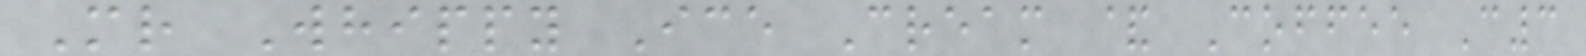Mr Whippy Ice Cream & Coffee C3
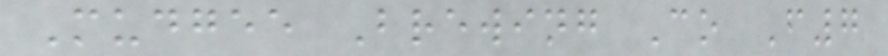Mudgee Brewing Co F7
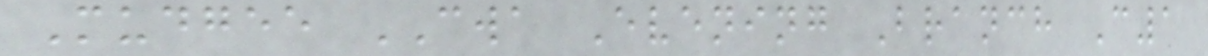Mudgee CWA Evening Branch C1
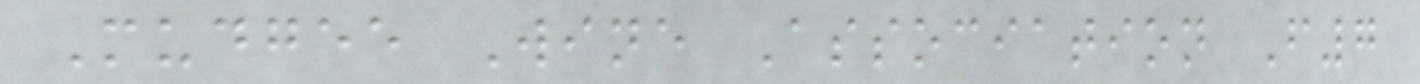Mudgee Wine Association F7
